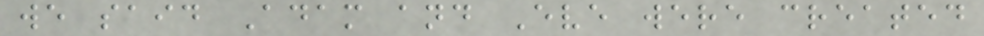we said Adam and Eve were created
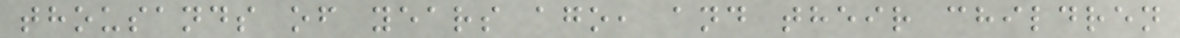thousands of years ago, and their children
